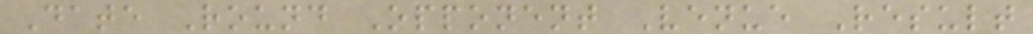Date Round Opponent Venue Result
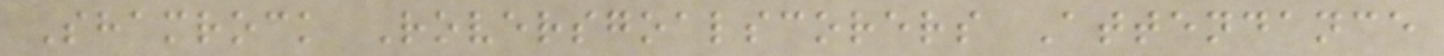Shamrock Roversgoalscorers Attendance
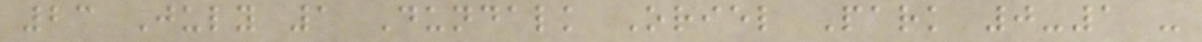23 July 1 Dundalk Oriel Park 0-1 -
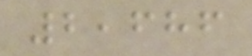2,686
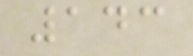143
